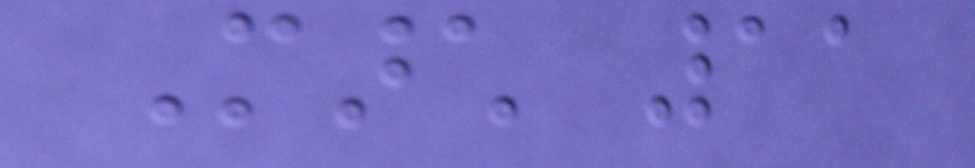March 11
